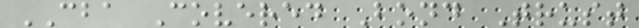CBA Covered Bond Trust
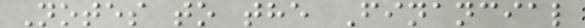Notes to the Financial
